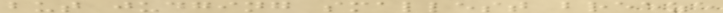but judging smallest breeze
